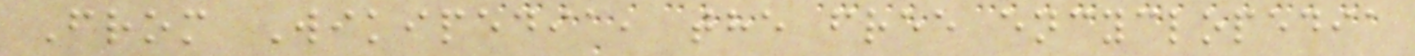From Wikipedia, the free encyclopedia
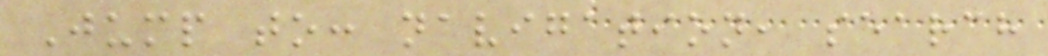Jump to: navigation, search
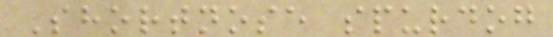Shortnose spurdog
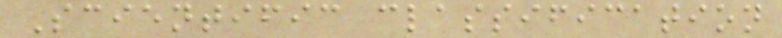Scientific classification
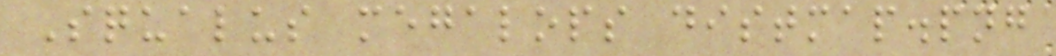Squalus megalops distmap.png
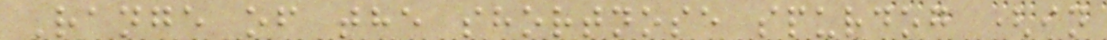Range of the shortnose spurdog (in
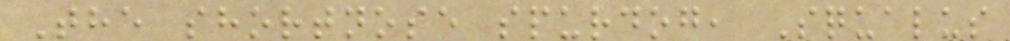The shortnose spurdog, Squalus
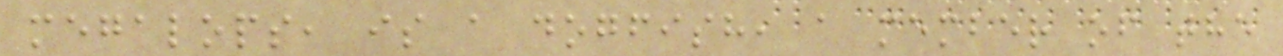megalops, is a dogfish, a member of the
